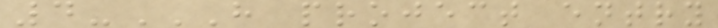4-H PROJECT ENTRY
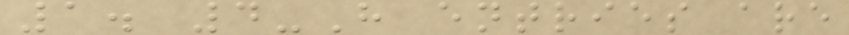1. 4-H entries are
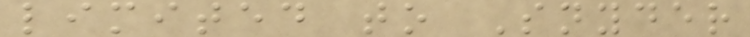limited to Snyder
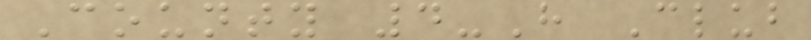County 4-H Club
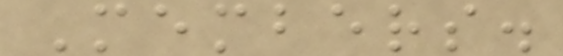Members.
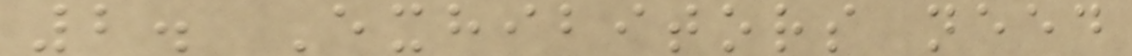2. Exhibitors need
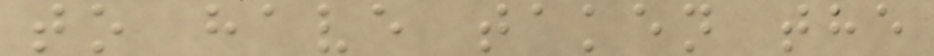to have taken the
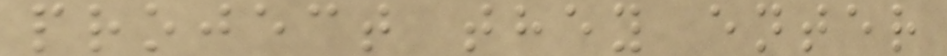project they enter
